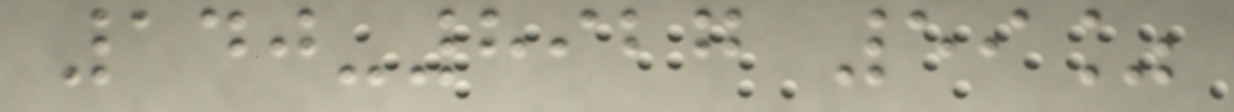140-8927 59%
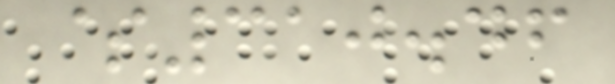$310.46
